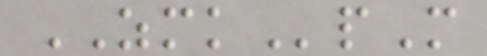ZMKpM
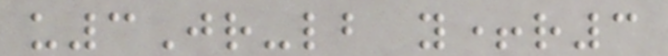u3Jr-lb y+r3
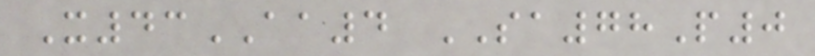X43AA4 SA78P0
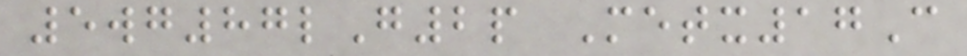5wg87lG2p Metx17C
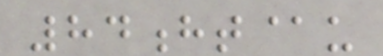84ht@u
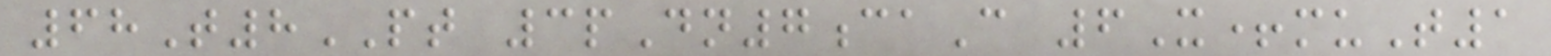68T8PT 3pDn7caC 6X+muT1
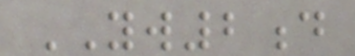YW2d
